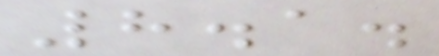8.1.
